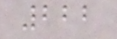222
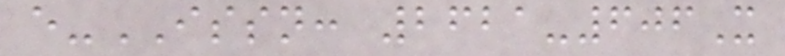e-ISSN: 2621-606X
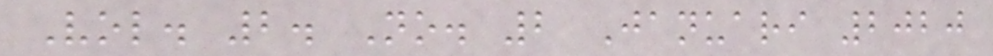Vol. 2. No. 2 Januari 2020
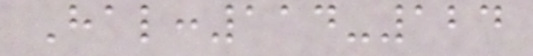Hal:114-124
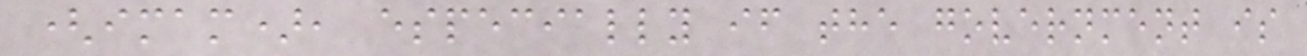(imam), especially if the government is
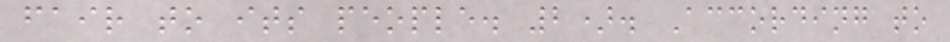fair to its people. 2). According to
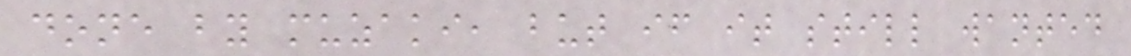done by muzaki, but if it still wanted
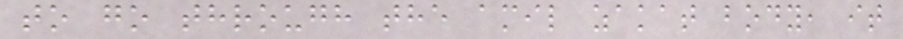to go through the amil zakat body, it
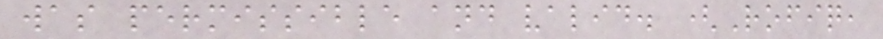was permissible and valid. (Rofiq,
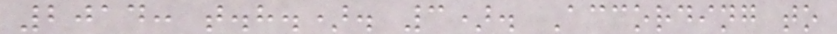2014: t.h.). 3). According to
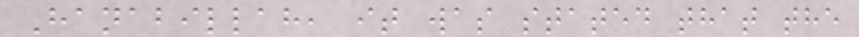Hanabillah, it was stated that the
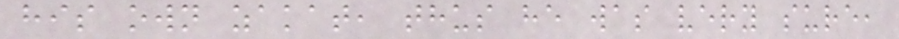his own zakat, thus he was very sure,
